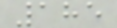185
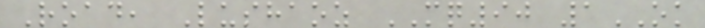Road, Lushaoz MQ90 1OK
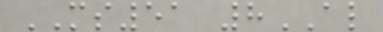MS51 8AL
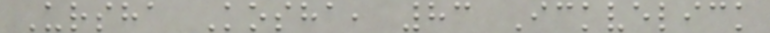Ursha Kosha, 83 Ickvelick
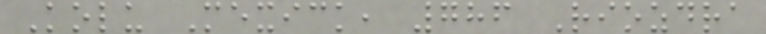Kolu Mexick, 786 Riozdra
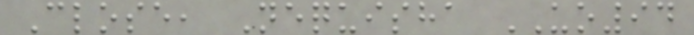Close, Nequisha UO94
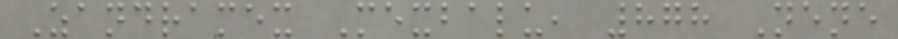Zandramex Mexbalu, 878 Nene
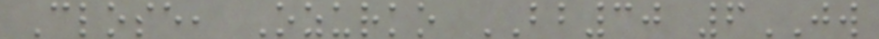Close, Ozurko BB30 6JW
